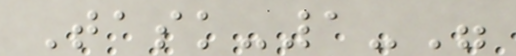Task-1-"
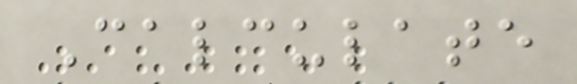Calculate
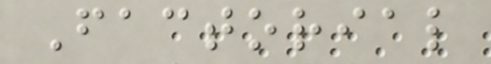Factorial
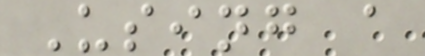Using a
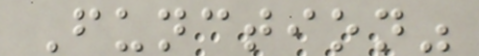Function"
